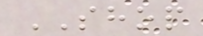SHOP
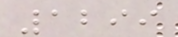1299
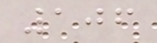106
